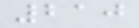210
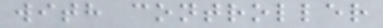with controller
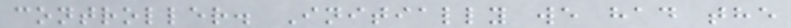controller. Initially we had the
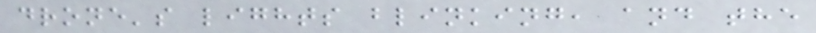drone's lights blinking, and the
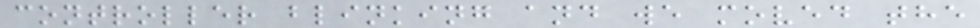controller blinking and we moved the
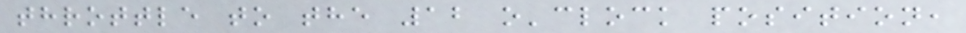throttle to the 12 o'clock position,
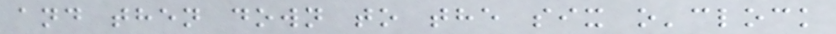and then down to the six o'clock
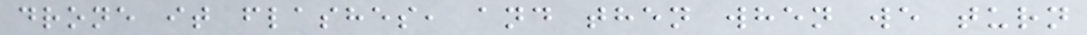drone it flashes, and then when we turn
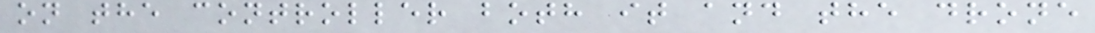on the controller both it and the drone
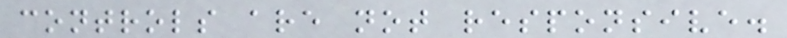controls are not responsive.
